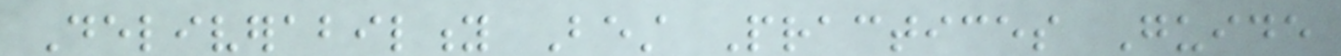Deliverability Best Practices Guide
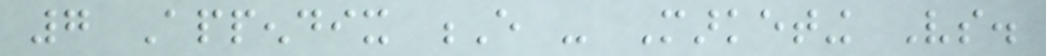7 Appendix E - Marketing Vs.
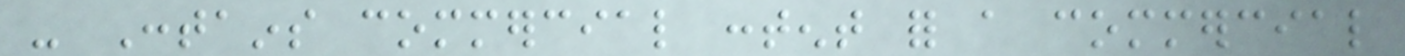- Contains commercial content for a commercial
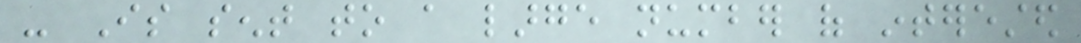- Is sent to a large number of interested
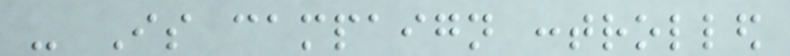- Is campaign controlled
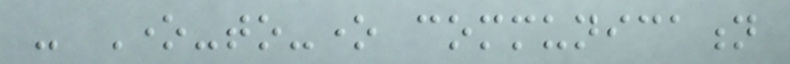- One-to-one communication
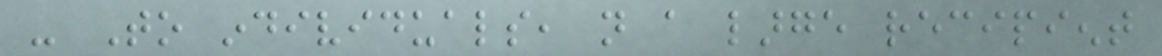- To individuals, not a large recipient
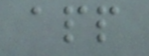app
